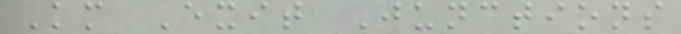Km Exit Junctions
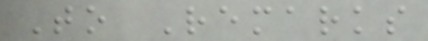To Remarks
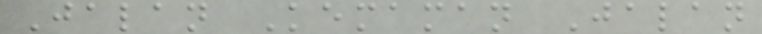Jalan Kemaman Jalan
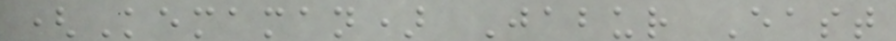(Kemaman) Jabur East
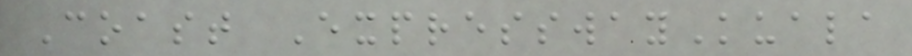Coast ExpresswayKuala
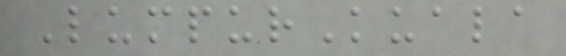LumpurKuala
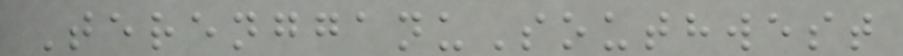TerengganuSouthwest
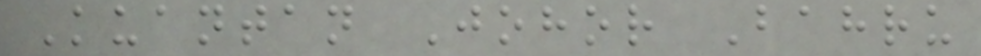Kuantan Johor Bahru
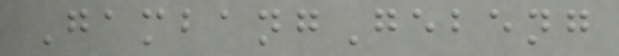GambangGebeng
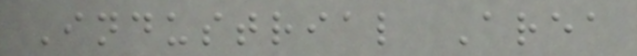Industrial Area
